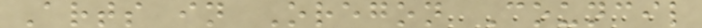Arts in Oregon Council
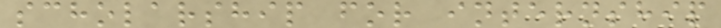scholarship for internship
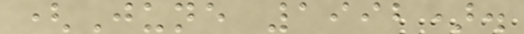(June 1992).
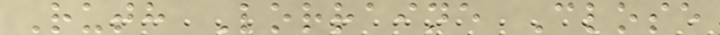Ruth Lorraine Close
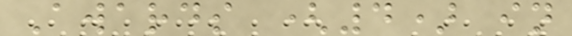Awards (4) in
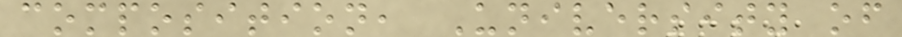composition, University of
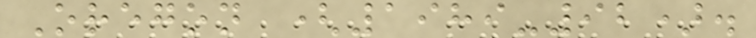Oregon (1989-92).
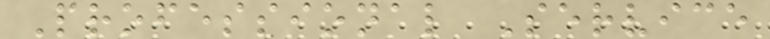Professional Service
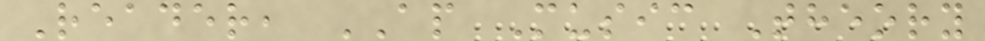Reader, AP Music Theory
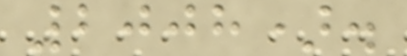2008).
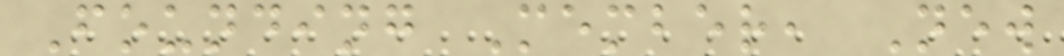Founding Member, New
